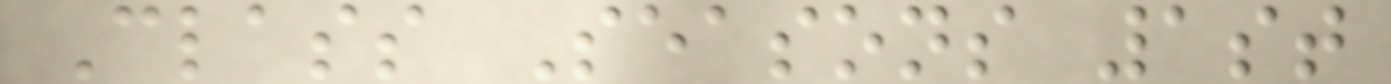Class Seasons 1st
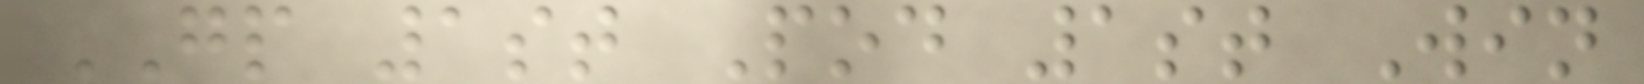GP 1st Pod 1st Win
